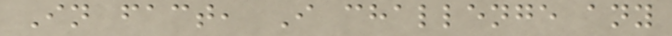In fact, I challenge any
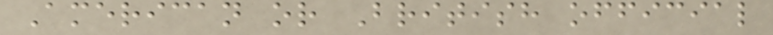American or British official
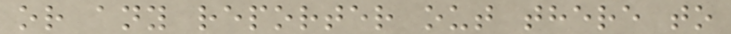or any reporter out there to
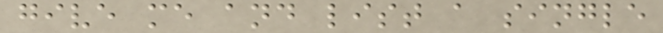give me and list a single
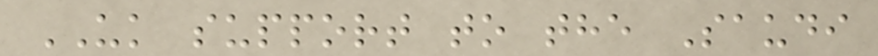UK support to the Saudi
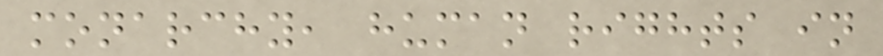monarchy, human rights in
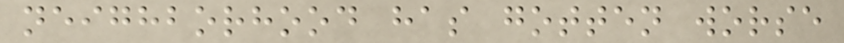neighborhood has gotten worse
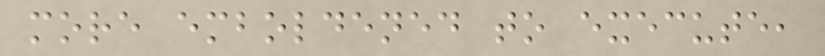more emboldened to execute,
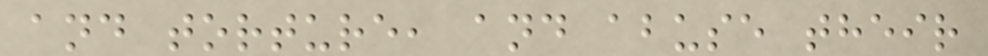and torture, and abuse their
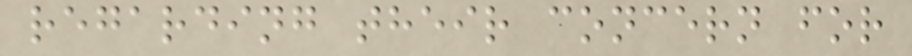regarding their concern for
